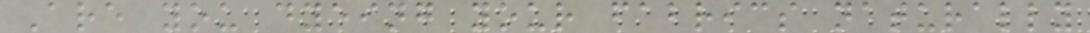Are you dyeing your fabrics naturally
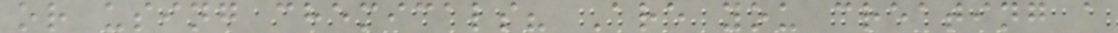or using chemicals? Are you creating a
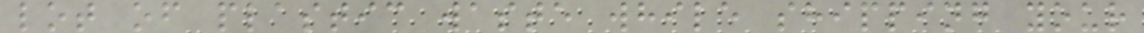lot of plastic waste while shipping your
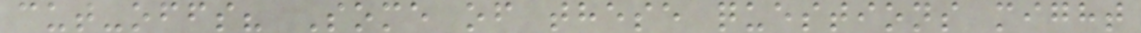cut-offs? Some of these questions might
